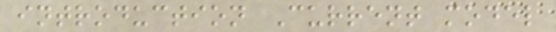introduction Current model
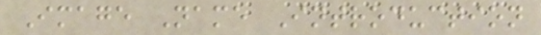Image Name Introduction
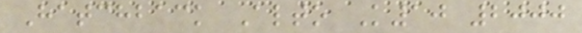Hatchback Alto K10 2000
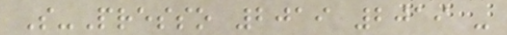S-Presso 2019 2019 -
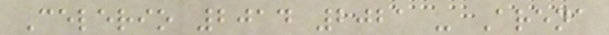Celerio 2014 2021 - Arena
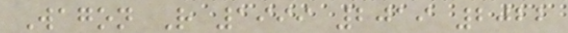Wagon R 1999 2019 2022
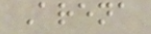Arena
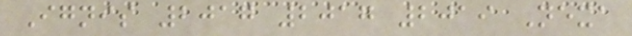Ignis 2017 2017 2019 Nexa
